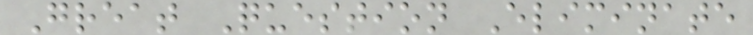Great Question Eliminate
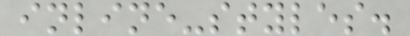inline-styles.
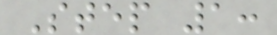Step 1:
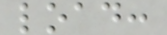load:
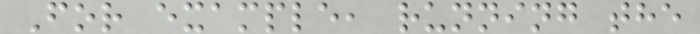For example, running the
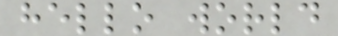hello world
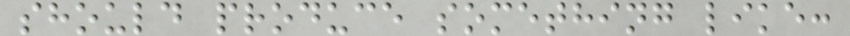should produce something like:
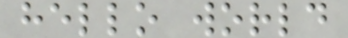hello world
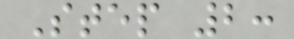Step 2:
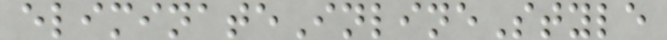eliminateInlineStyle
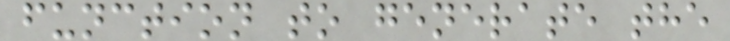function to generate the
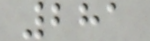281
